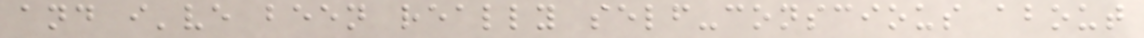and i've been really self-conscious about
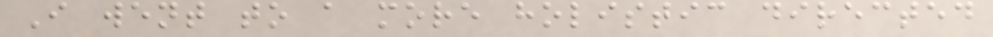I went to a more holistic directed
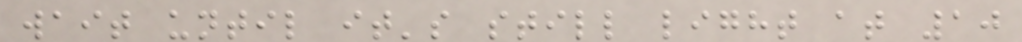wait until it's still light at 10
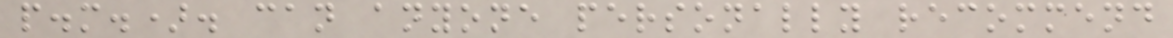p.m.). can anyone personally recommend
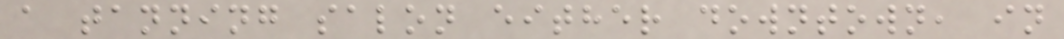a tanning salon either downtown, in
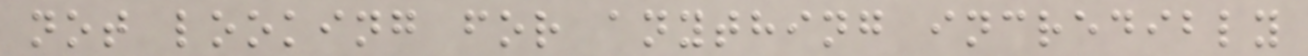not looking for anything incredibly
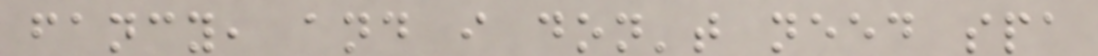fancy, and i don't need spa
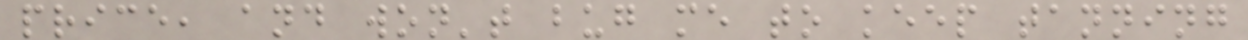price, and won't bug me to keep tanning
